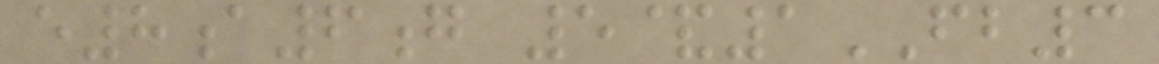e8a6g 5&1FB3
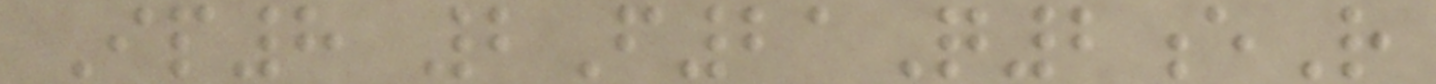Ip8 2F21Q2eR
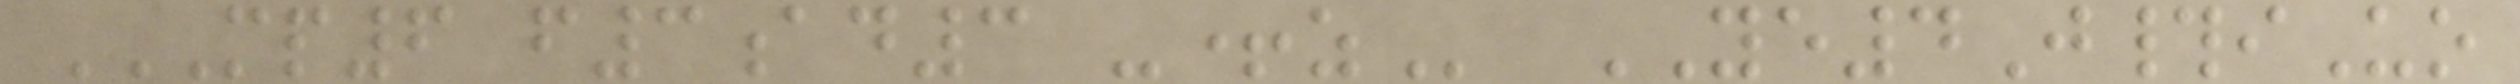MP6 F3AD3 -+Z YE4J#iUo
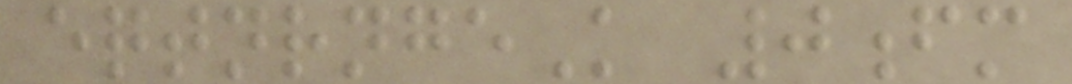eqtnrngeK 0fm
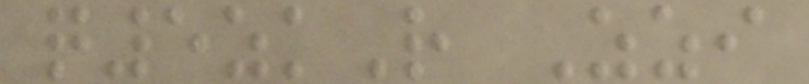q5zkR Zzi
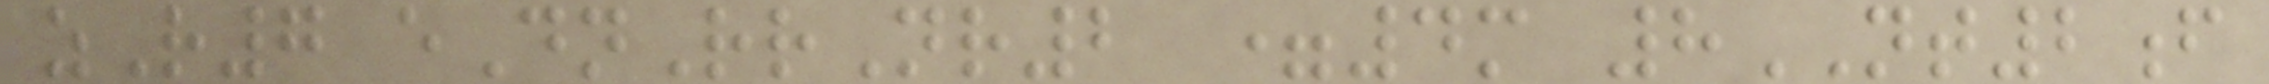zR7 eDnRrNr2 =4m 8NT2f
